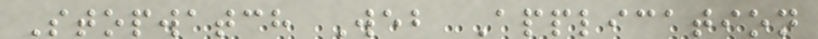Stopwatch Web Application
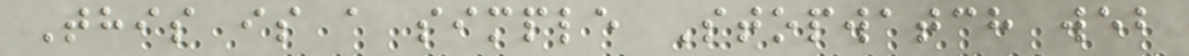This is a simple Stopwatch web
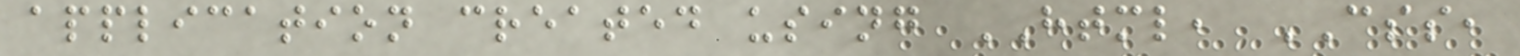application created using HTML, CSS,
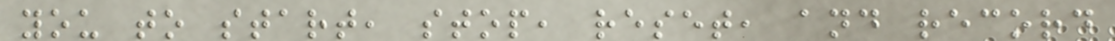you to start, stop, reset, and record
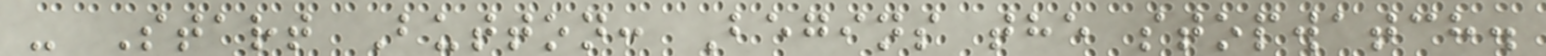- Start Button: Begins the stopwatch.
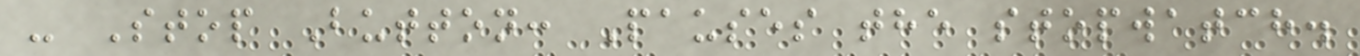- Stop Button: Pauses the stopwatch.
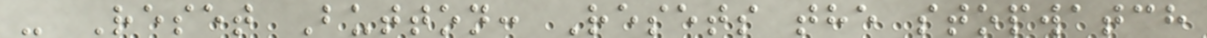- Reset Button: Resets the stopwatch
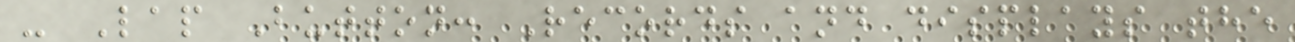- Lap Button: Records and displays the
